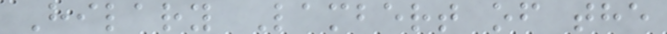Hilary Lambert of the
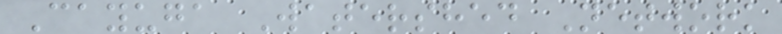Cayuga Watershed Network
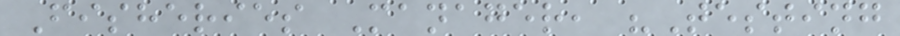Fisheries Manager, "Testing
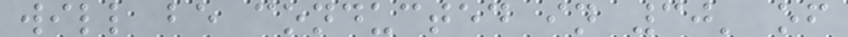will be conducted in 30' of
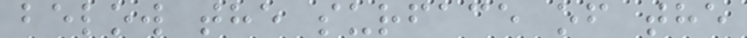below the surface of the
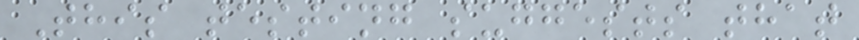This testing suggests that
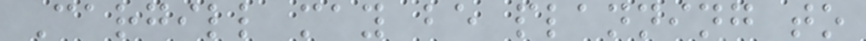Cargill may be planning to
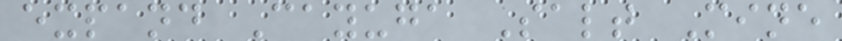expand Cayuga Salt Mine
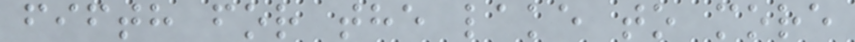fifth for the lake to more
